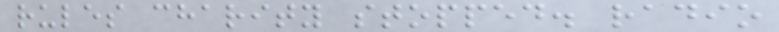rules charity stopped. radio
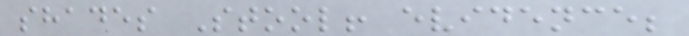shades Stool! evidence;
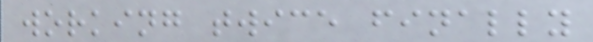working twice finally
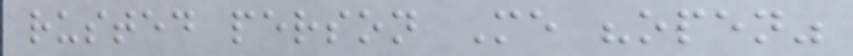rusted person Me "open"
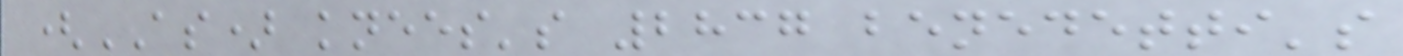(AS) knees's 2837 benedetti's
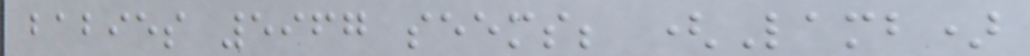babies 5967 seems; (Lamb)
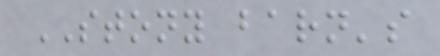STONY barn's
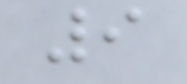9
